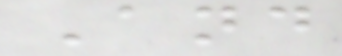And
